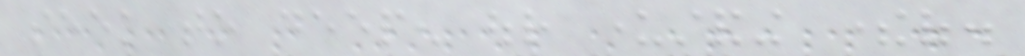seek to deepen our understanding thereof.
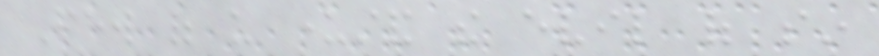Few of us understand the evil of sin
